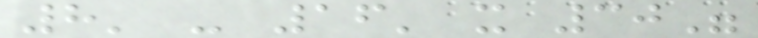8' - 16' x 30"
